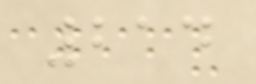214
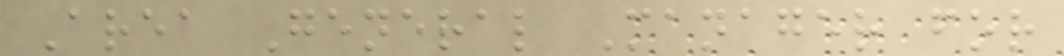Area General Manager for
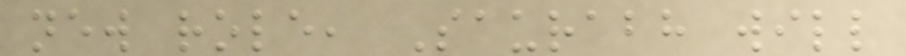new role, Saurabh will
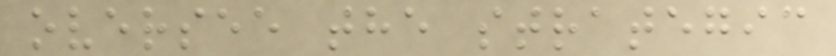oversee the strategic
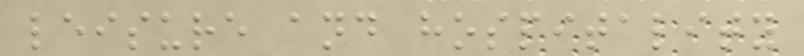leisure and hospitality
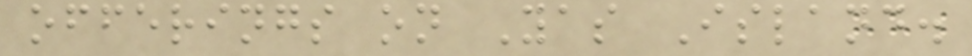offerings on Yas Island.
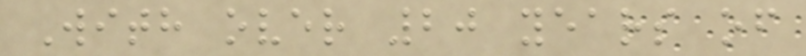With over 20 years of
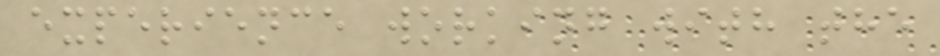experience working with the
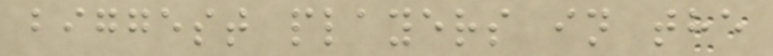biggest players in the
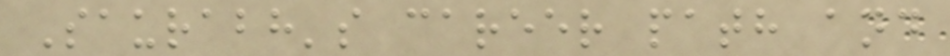Saurabh's career path and
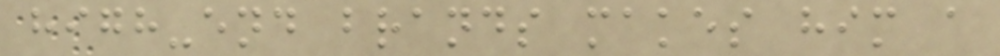high-end brands makes him a
